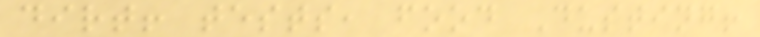dirt! tests, food Dusting!
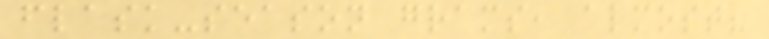flask-season grams, almost?
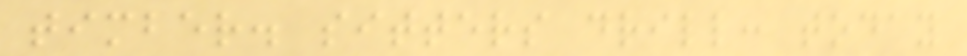timber. sitters drill: today
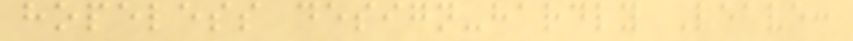hopeless design-hardly Leave:
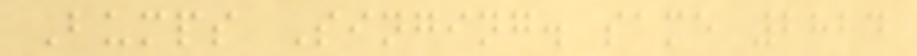Bumps Singing. same 2824
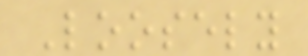Loosely
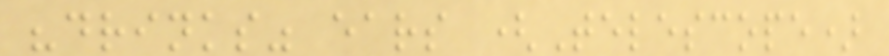"drinks" ears (Telescope)
